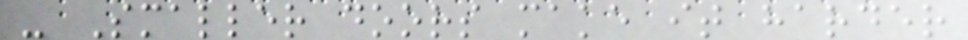- Smaller doors make it harder
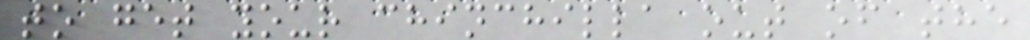to get your chinchilla out of the
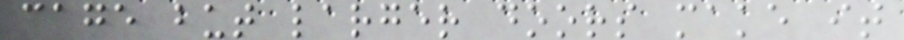cage but larger doors make it
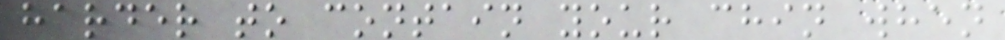harder to contain your chin when
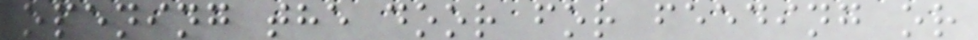opening the door for feeding or
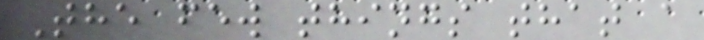The few things that a
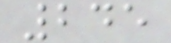245
